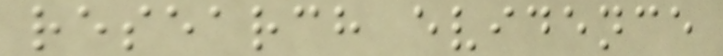research evidence
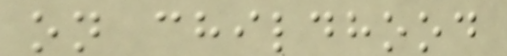on childhood
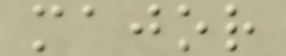major
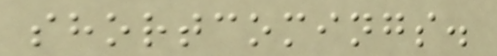shortcomings.
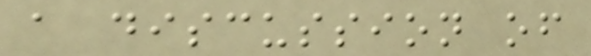a discussion of
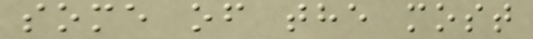some of the most
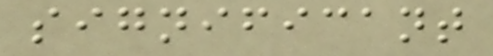significant
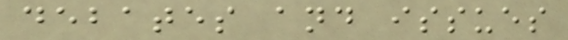debates and issues
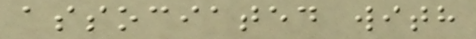associated with
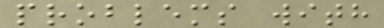problems with
